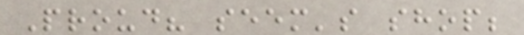Proud? seem's shop;
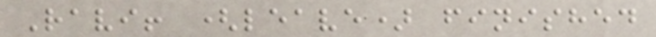Ravi! (leave) finished
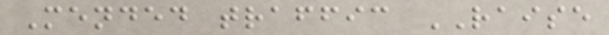Mended traffic RAISE
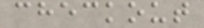checkout
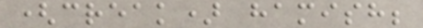(creak) hamish;
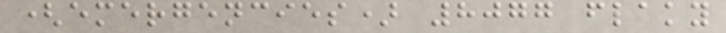(emergencies) 8077 flaky
